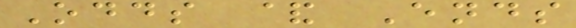Odds & Ends
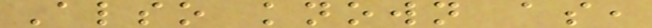Also known as,
